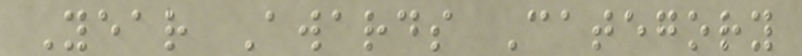Year Awards Category
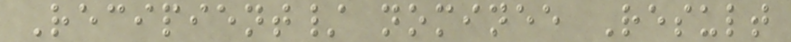Recipient/ nominee Result
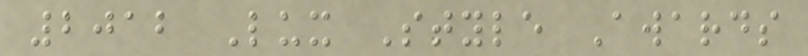2012 Lux Style Awards
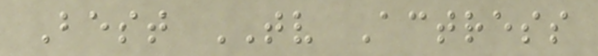Best TV Actress
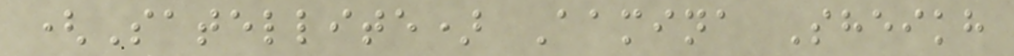(Satellite) Aamina Sheikh
